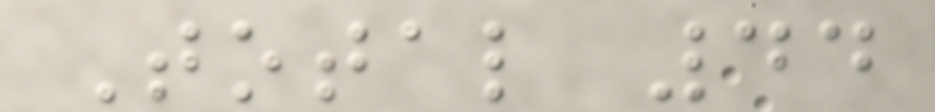Total 44
